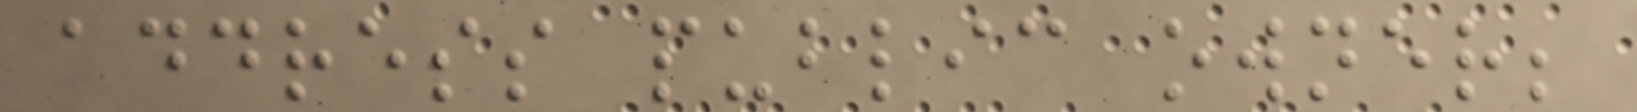address public owner;
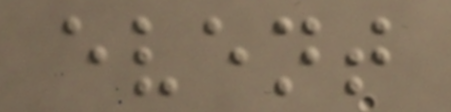event
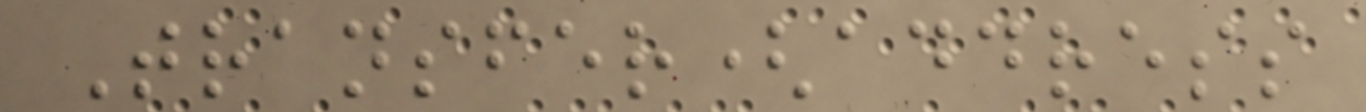Transfer(address
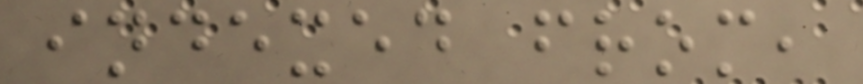indexed from,
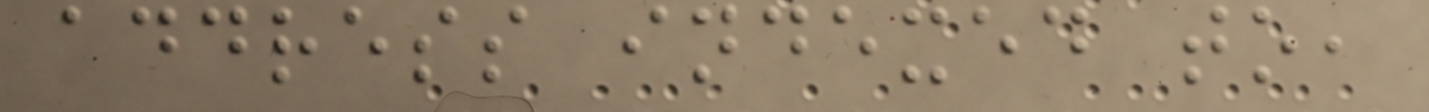address indexed to,
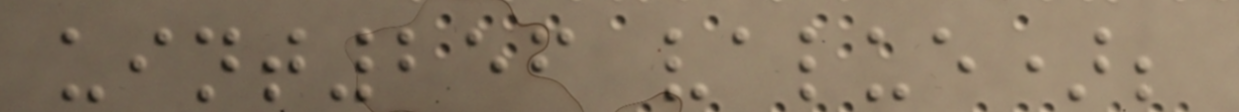uint256 value);
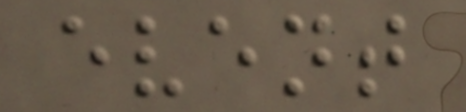event
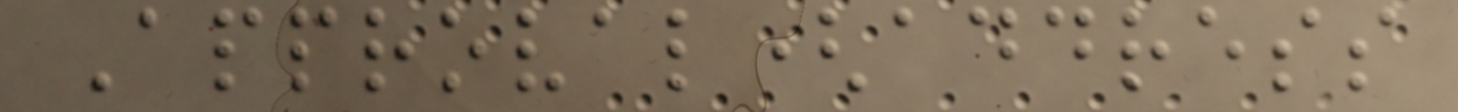Approval(address
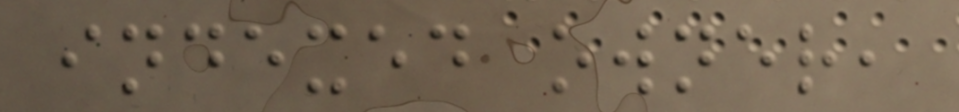indexed owner,
